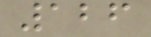126
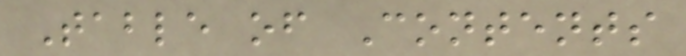Table of Contents
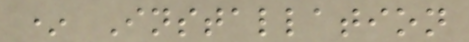* Installation
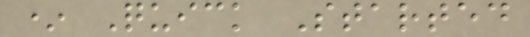* Quick Started
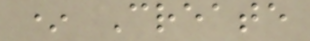* Create
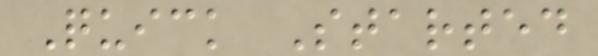Quick Started
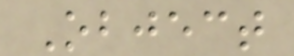Object
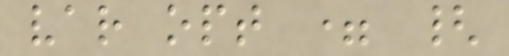var opt = {
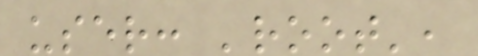user: 'root',
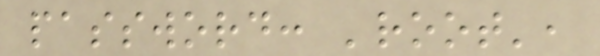password: 'root',
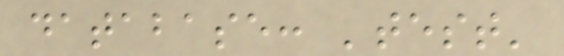database: 'test'
